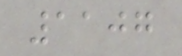1107
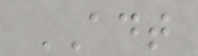ADT
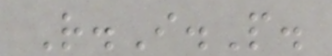R.I.P.
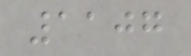1107
